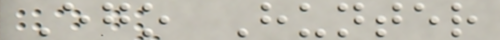Ego Hunter
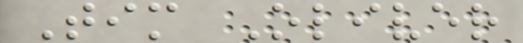Tim Oliver
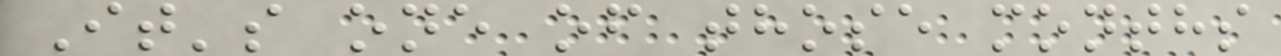It's one of those months
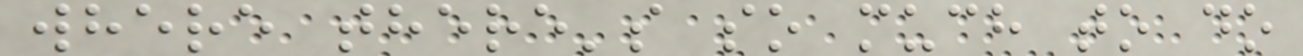where there's so much to do
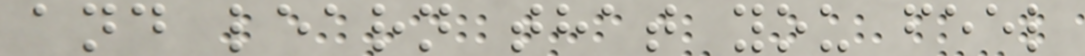and learn that you feel
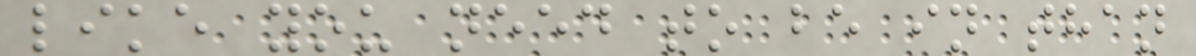like you need to be in than
